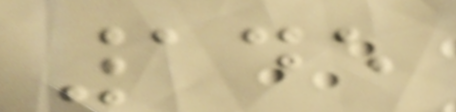145
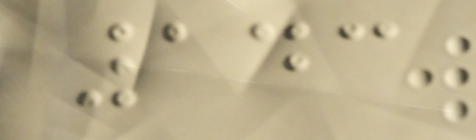143
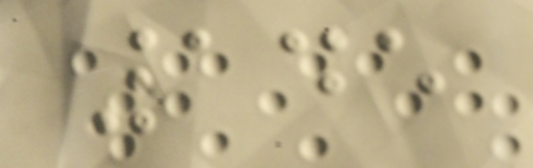145
